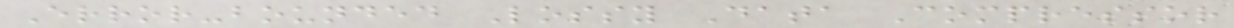Error-bounded Lossy Data Compressor
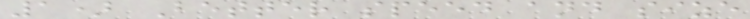1) Better speed and size
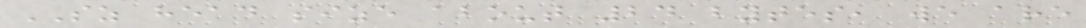SZ head size about 24 bytes, we are
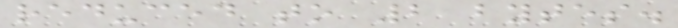reduced to 2 bytes.
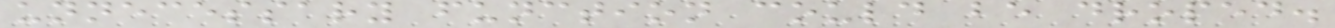unnecessary function could be droped.
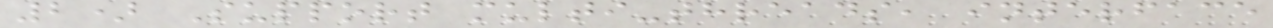2) Support multi-threads, interface
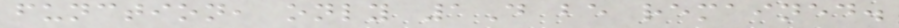function, only 1D be remained.
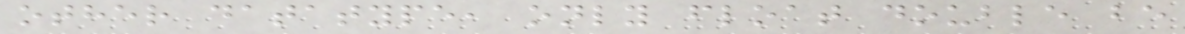other datatype, only float double be
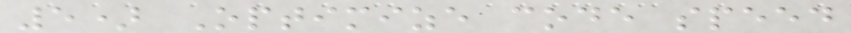5) Optimize code speed
